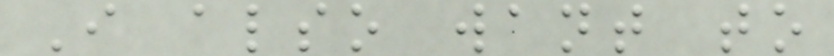I also want to
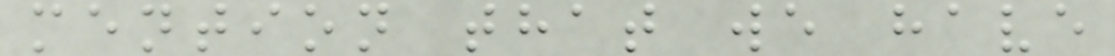mention that we have
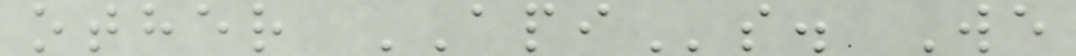other APIs. We
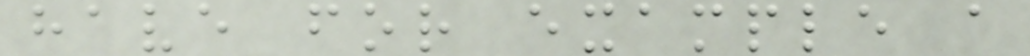have for example a
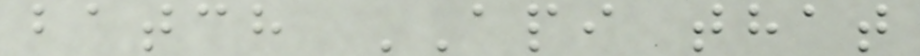batch API that
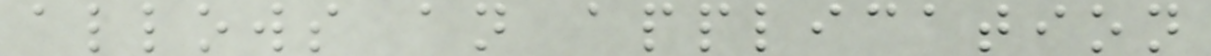allows an application
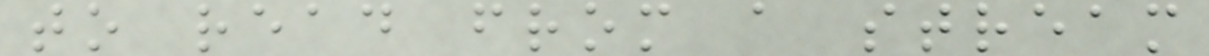to read from a stream
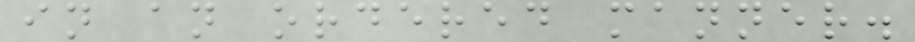in an ordered manner.
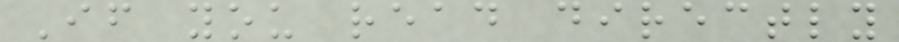If you read directly
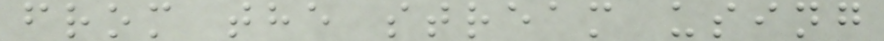from the stream using
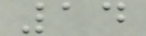14
